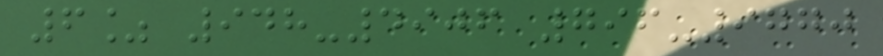6% 948-4906 796-9770
